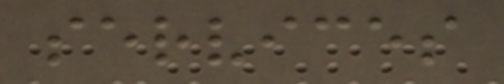services
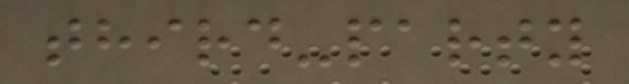third-party
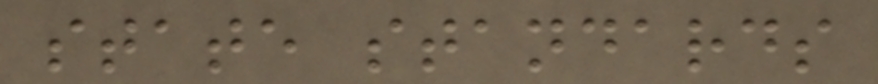state standards
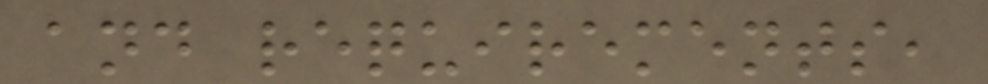and requirements,
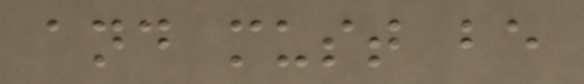and must be
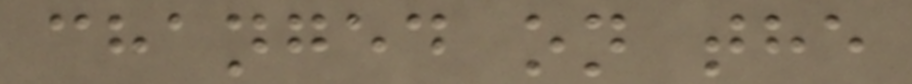changed on the
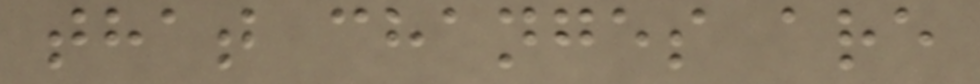that changes are
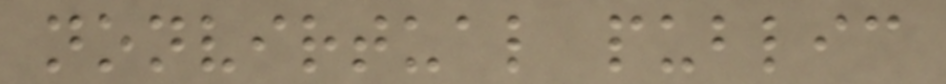nonvirtual public
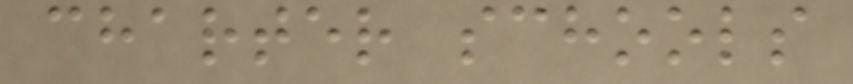charter schools
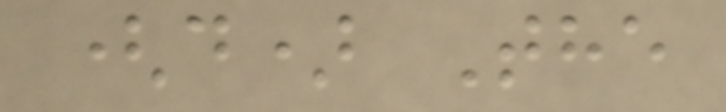(d) The
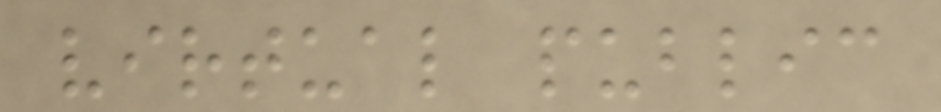virtual public
